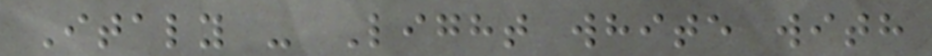Italy - Light white with
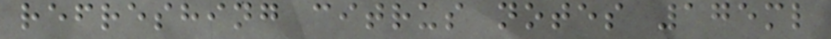refreshing citrus notes 175ml
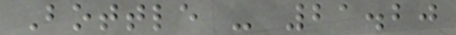Bottle - 21.20
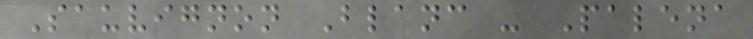Sauvignon Blanc - Palena
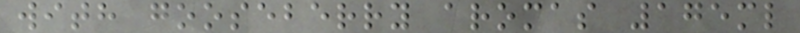with gooseberry aromas 175ml
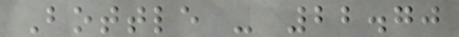Bottle - 22.70
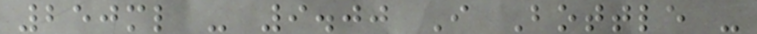250ml - 9.00 I Bottle -
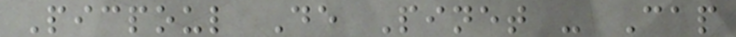Picpoul De Pinet - Cap
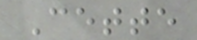Cette
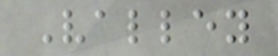Valley
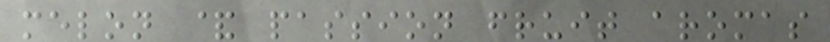melon & passion fruit aromas
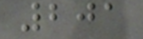201
